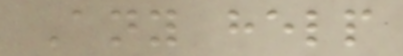Any help
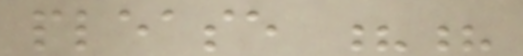please ??
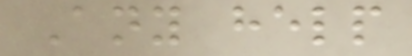Any help
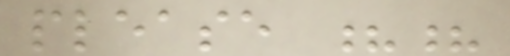please ??
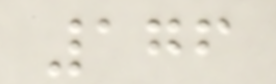176
